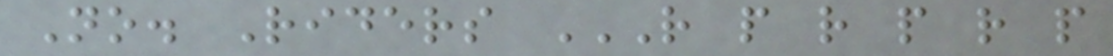No. Riders R P R P R P
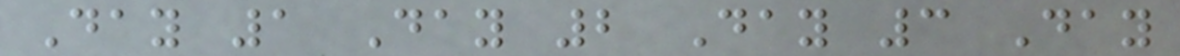Day 1 Day 2 Day 3 Day
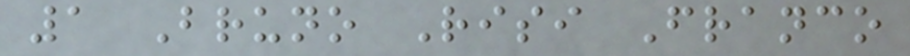1 Bruno Risi Franco
